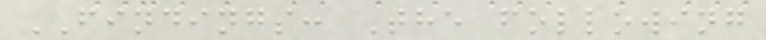FINDINGS: The following
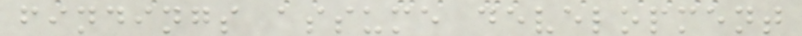findings assume development
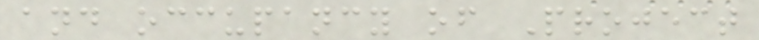and occupancy of Project
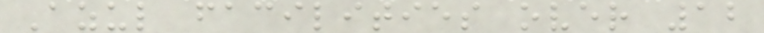Azul facilities over 12
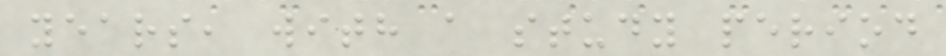years, with a study period
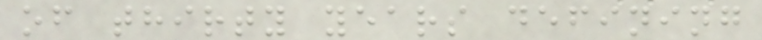of thirty years defining
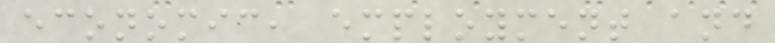economic, employment and
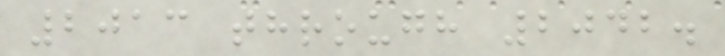2013 through 2042.
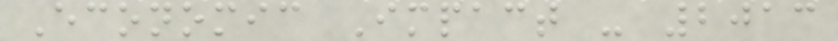Economic Impact - 2013
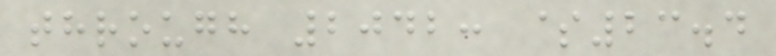through 2042: $23.4
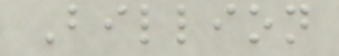Billion
